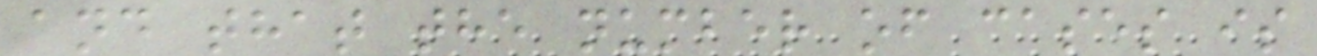and that the number of cases is
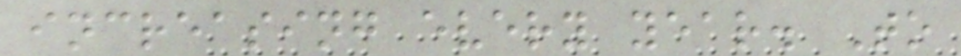increasing every year. To
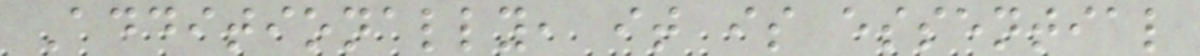Additionally, it is essential
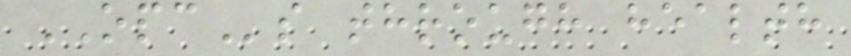OPCs through health
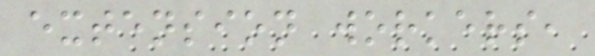extension workers,
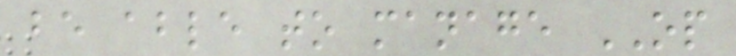be able to manage OP
